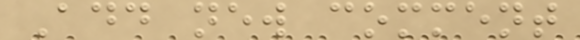Add new comment
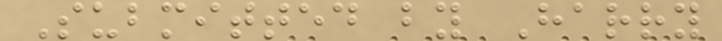Submitted by Harry
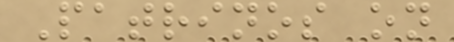Patrinos on
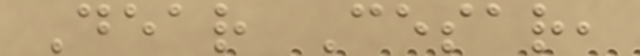Dear Cesar,
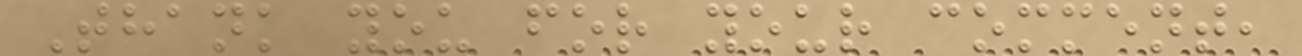Thank you for your comment,
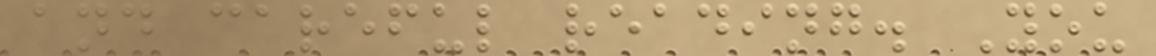and careful reading. You
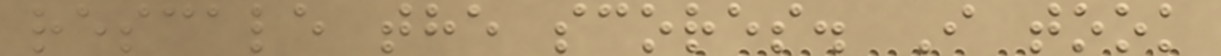rescale the scores. I took
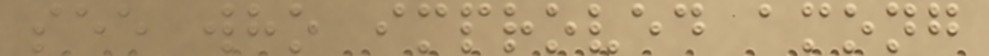see who improved among
